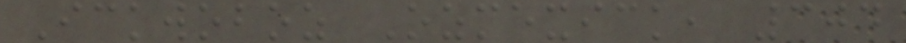Ickwoboz Ozmexick, 304
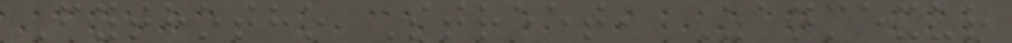Fythotho Street, Zanmexur
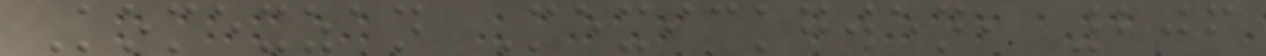Komexzan Mexickgwen, 206
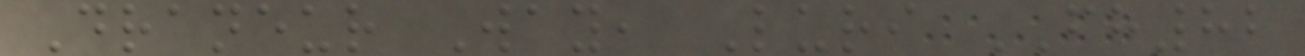Draneur Way, Luri FH82
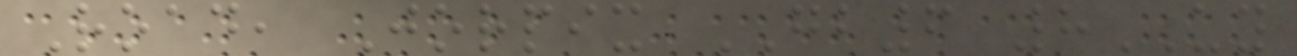Road, Jorpix GB6 8UY
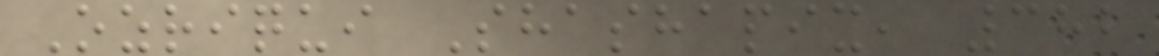Ozriqui Shashapix, 382
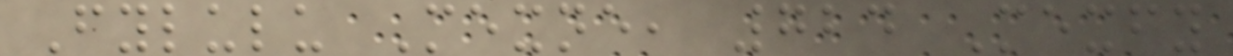Fylulu Mexne, 724 Mexfy
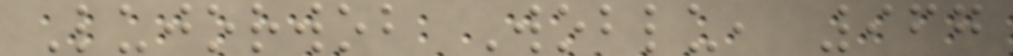Lujorwob Woblu, 967
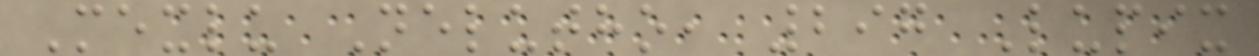Mexlu Nelutho, 297 Lupix
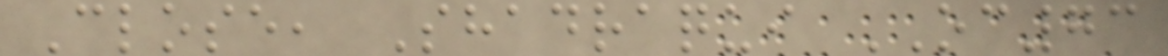Close, Shadraqui OC73
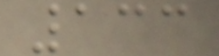133
